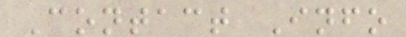Contact Info
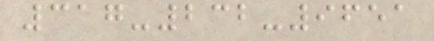317-232-9651
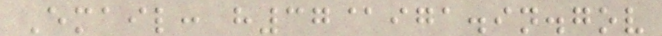Email: h37@iga.in.gov
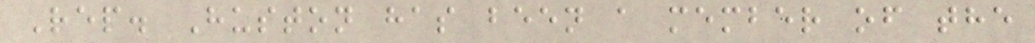Rep. Huston has been a member of the
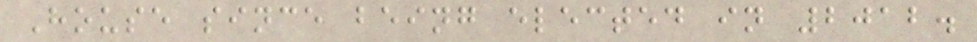House since being elected in 2012.
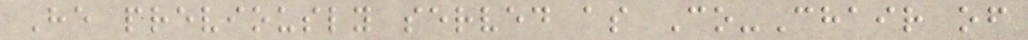He previously served as Co-Chair of
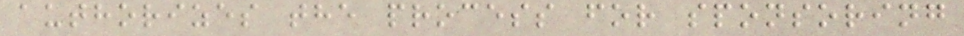authorizes the process for sponsoring
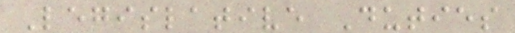Legislative Duties
